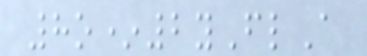8o*2yFlA
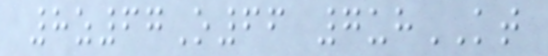8z67O66 7uhKT
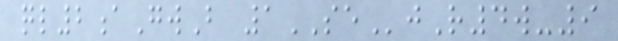ql2aGwB 1SEjR4w-9
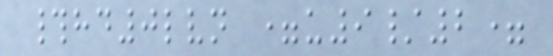#hd0lvn =u9/2=
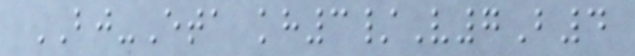BJ-Eta kh3/V7B4
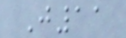J11
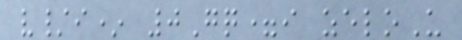v/i* 0Gq=i zeloU
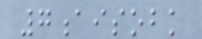7aisobk
